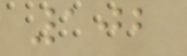102
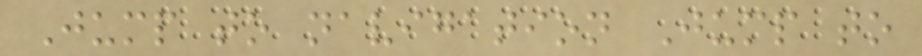Jump to navigation Jump to
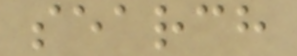search
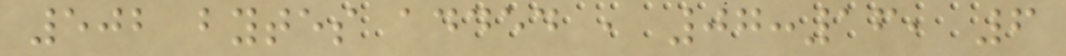502 bytes added , 07:16, 6
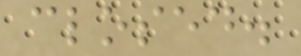closed.
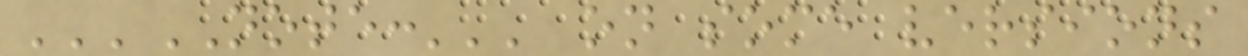'''NOTE:''' on some versions
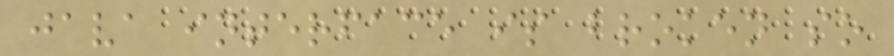java interface is broken so
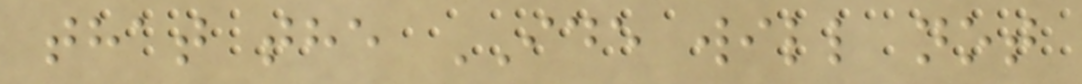that the IDE will not
